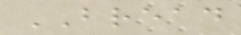BREAD
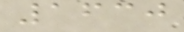1630
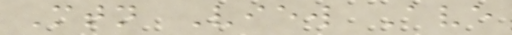Mtn View Ave
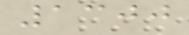1300
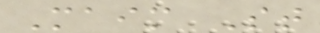Maim St
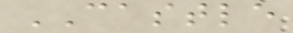CASTLE
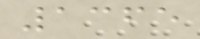1365
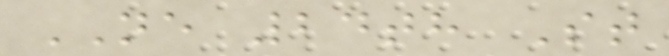NE 24th St
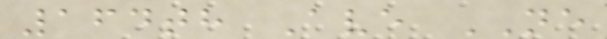164th Ave NE
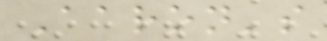Aaron's
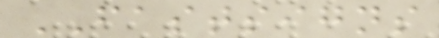FASTSIGNS
